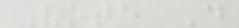Vote D
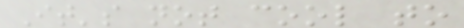It's not cool to
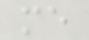me
